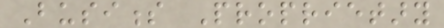Business Proprietary
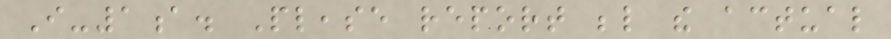I-1a. Please report below the actual
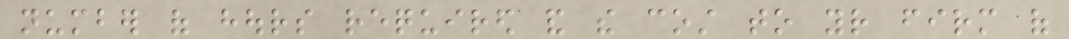number of hours required and the cost to your firm of
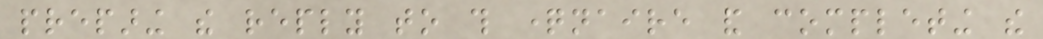preparing the reply to this questionnaire and completing the
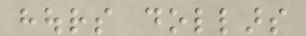hours dollars
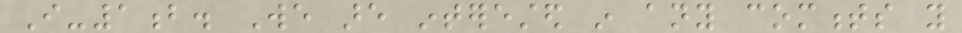I-1b. We are interested in any comments you
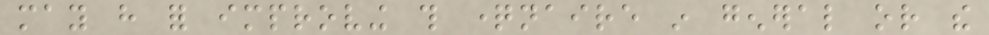may have for improving this questionnaire in general or the
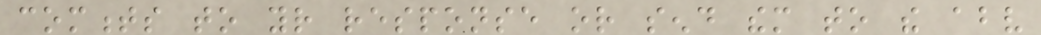comments to your response or send them to the above
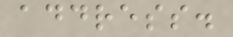address.
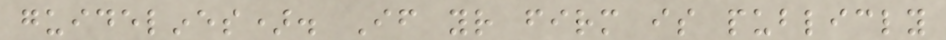guidelines). If your firm is publicly
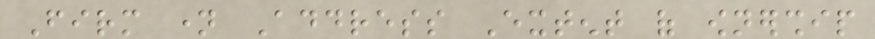Firm name Address Extent of ownership
